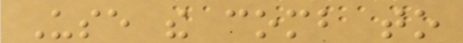Use the comb to
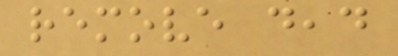remove dead
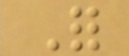For
